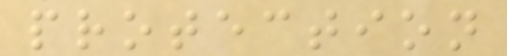protection
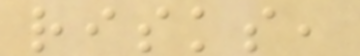risks,
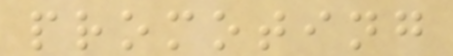promoting
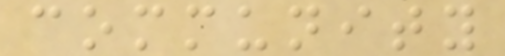community
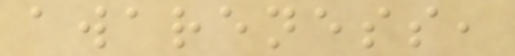awareness,
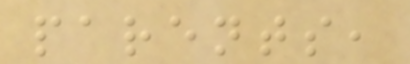parents,
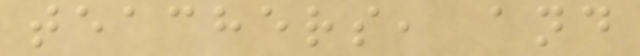teachers, and
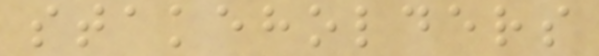stakeholders
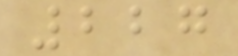227
